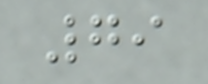79
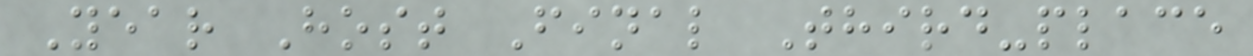Year Host Final Third-place
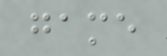game
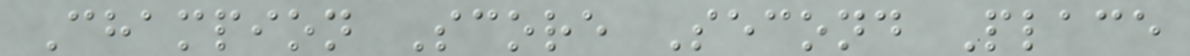Champion Score Second Place
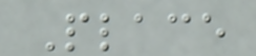Place
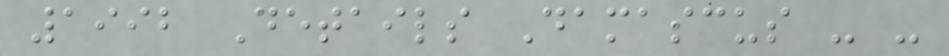1992 Details Damascus - -
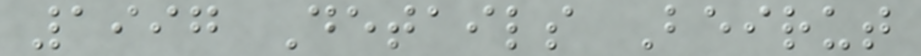1997 Details Beirut
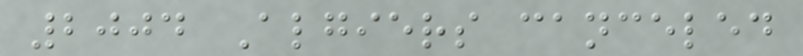2004 Algiers canceled
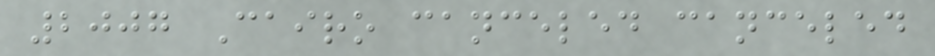2007 Cairo canceled canceled
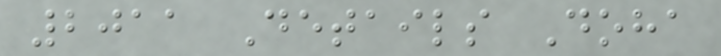2011 Details Doha
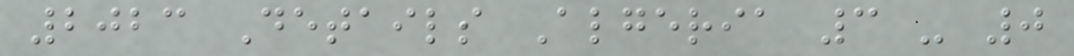2023 Details Algeria 3 - 0
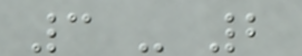3 - 2
